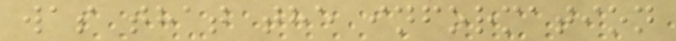was that the information
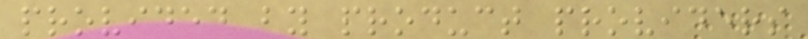provided by product providers
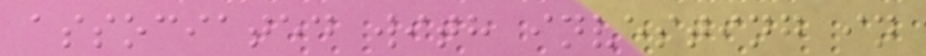associated with investing in
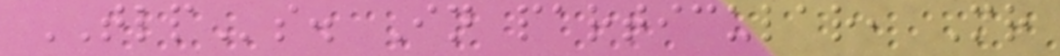TLPs. In particular, Mr
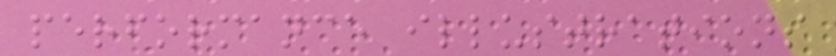performance illustrations
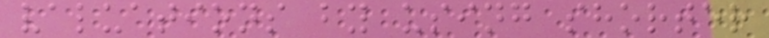valuations by using shorter
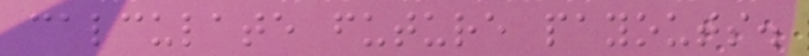calculate future payouts.
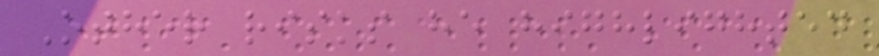Other risks he highlighted
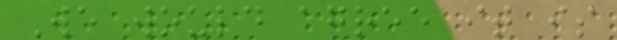We would agree it is
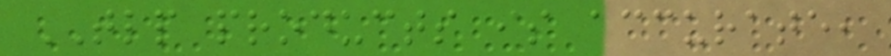TLP products is accurate,
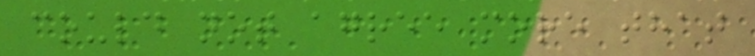could not agree more that
